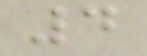4
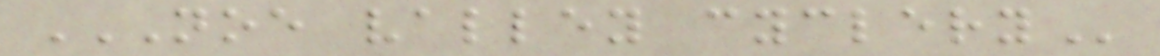NOE VALLEY CYCLERY
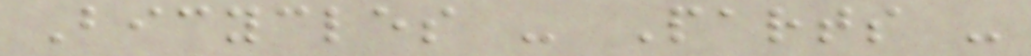Bicycles - Parts -
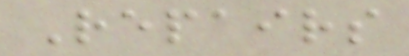Repairs
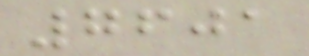7601
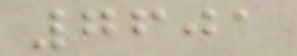7601
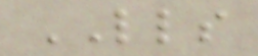LLS
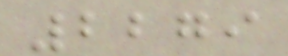2279
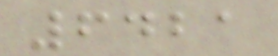6421
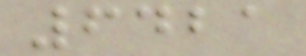6421
